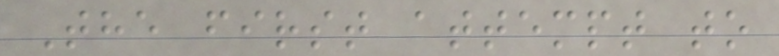The first attempt to
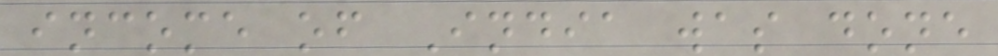income of India was done
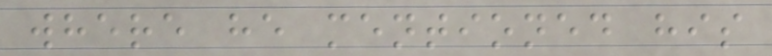where he mentioned his
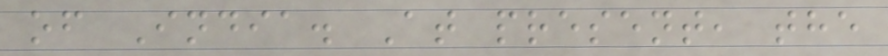of India. At present, the
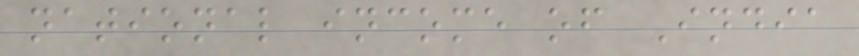national income of India
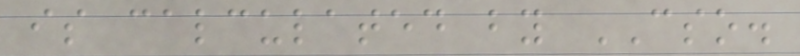is calculated by CSO.
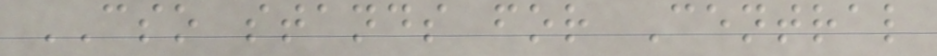CSO stands for Central
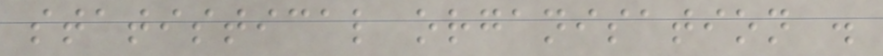statistical organisation .
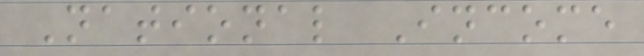National Income
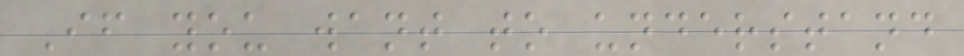If you want to understand
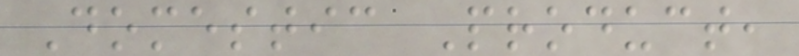Domestic Product,
